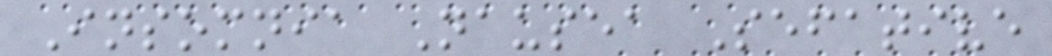Insomnia Nausea Sefative
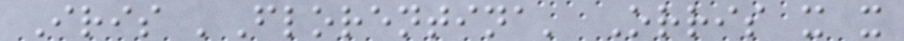Iris 'Florentina' Orris x x
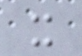x
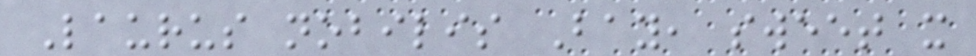Laurus nobilis Bay, sweet x
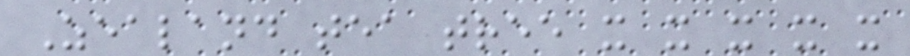Zealand tea tree x x x x x
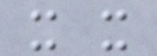x x
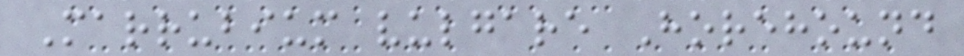Marrubium vulgare Horehound
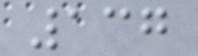137
